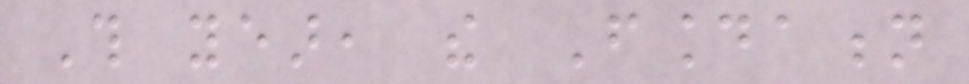This year, the Foundation
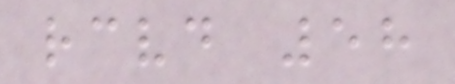received 58
